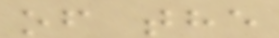of the
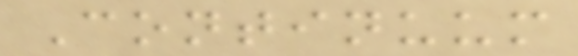Continuum
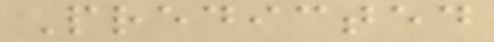Predicted
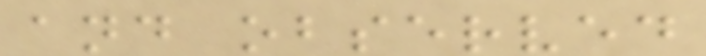and observed
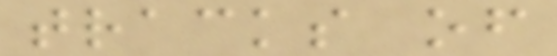tracks of
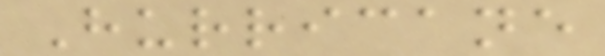Hurricane
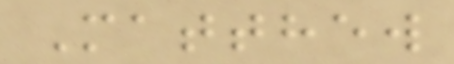Matthew
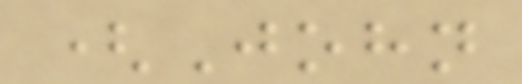(John
